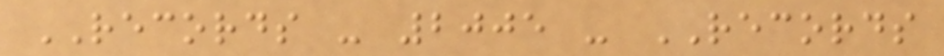RECORDS - 2005 - RECORDS
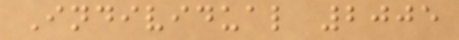Individual 2005
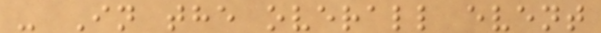- In the overall event
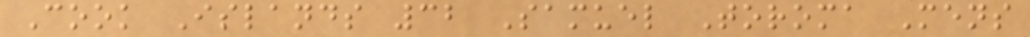Cook Islands 32 Samuel Toroma Mens
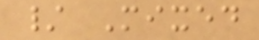/ Mixed
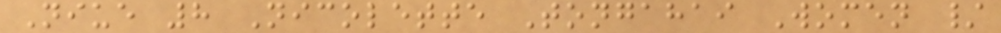Niue 8 Nicolette Tongahai Women /
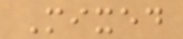Mixed
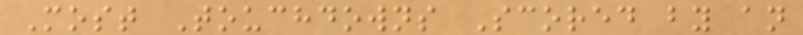Most Touchdowns Scored by an
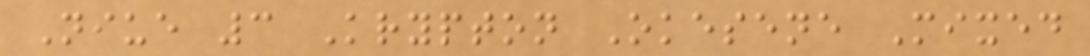Niue 3 Krypton Okesene Mixed
